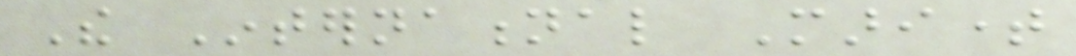The International Maritime
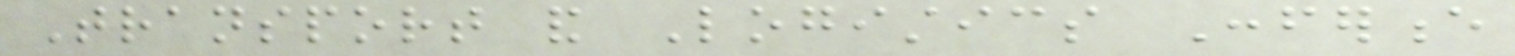Transport and Logistics Conference
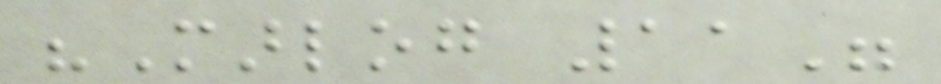"Marlog 11"
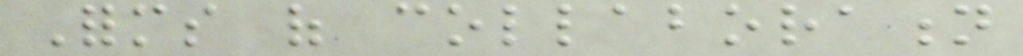Forms of collaboration
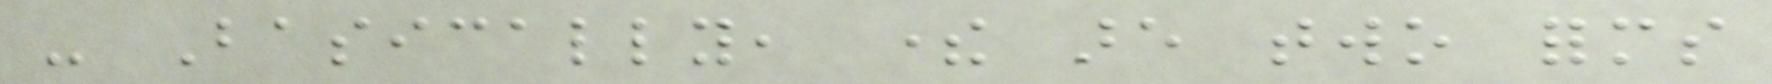- Basically, there are two forms
